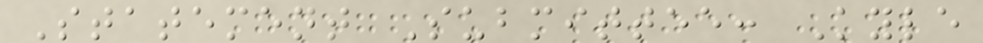Statement Submittee: Kyle
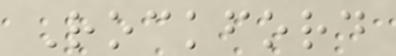Rockford
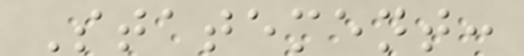Statement:
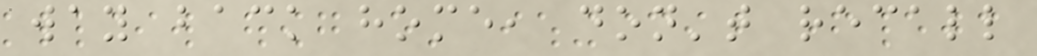way back home, don't recall
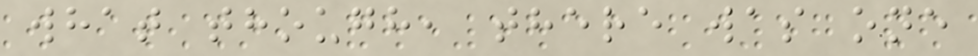what though, there was one
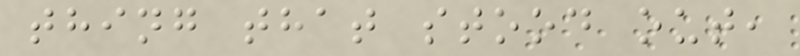thing that stood out,
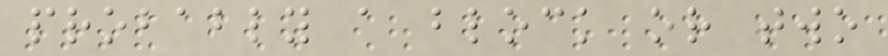probably a block or two
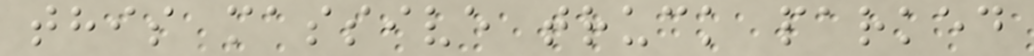this massive truck parked
